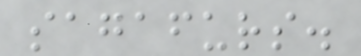sagafurs.
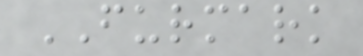FURMARK
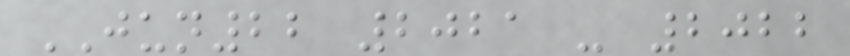JUN22 2021 - 2022
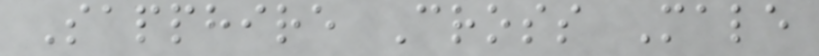Sapphire Cross Male
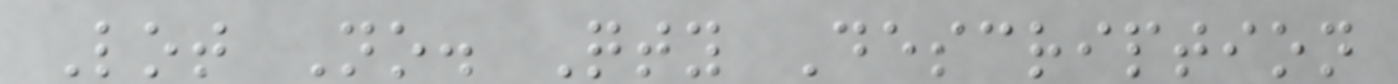Lot No. Qty Description
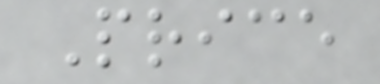Price
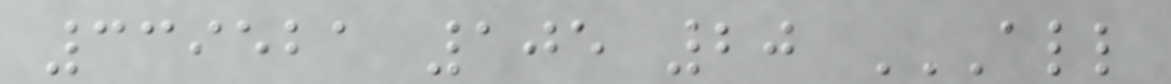339521 105 20 ALL
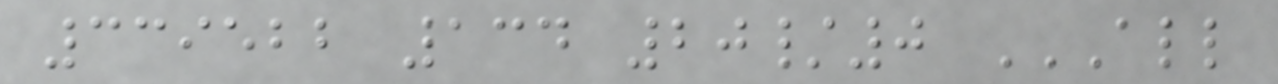339522 134 20/0 ALL
